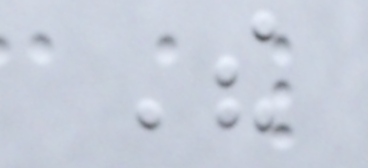The
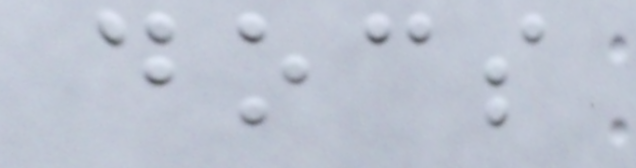docs
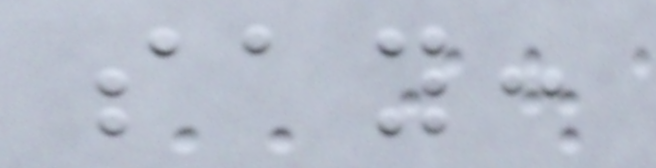say:
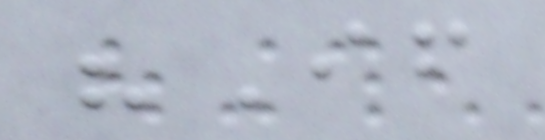"If
